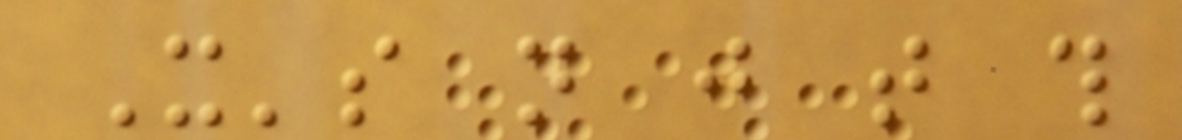It's not just that this
